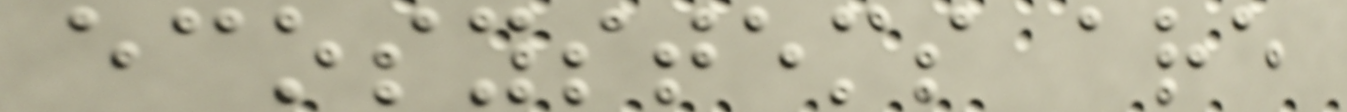ecosystems are
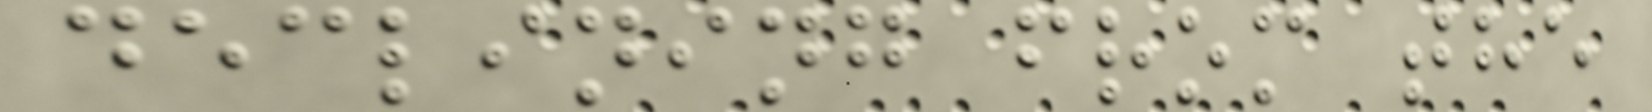declining from the
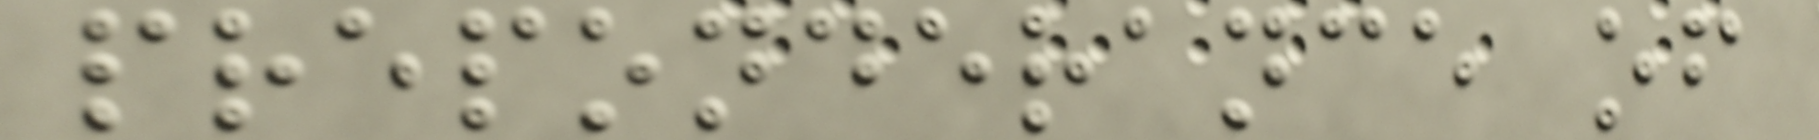preponderance of
